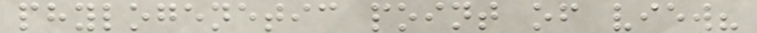phylogenetic point of view?
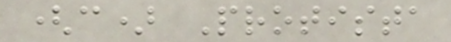(c) Protista
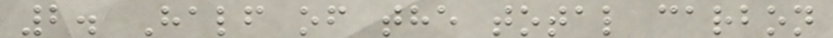2. Half of the total carbon
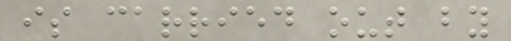is carried out by
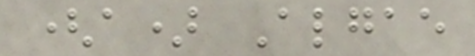(a) Algae
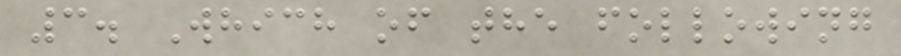3. Which of the following
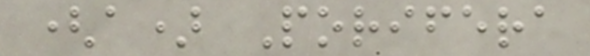(a) Porifera
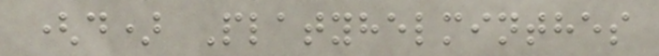(d) Platyhelminthes
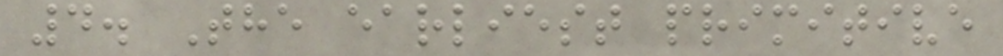4. The earliest primitive
